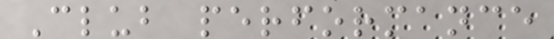Club performance
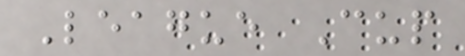League Cup
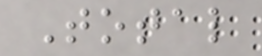Total
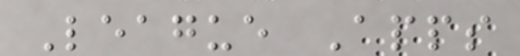League Apps
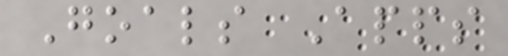Goals Apps
